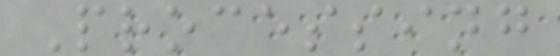Processing
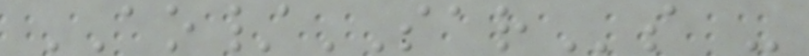AO/SARs -
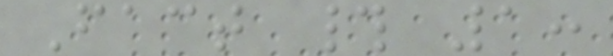Fact # 1:
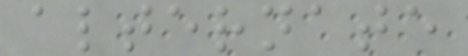alternate
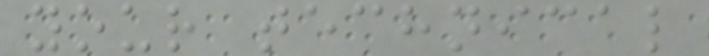your technical
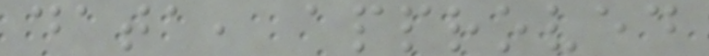data, approved
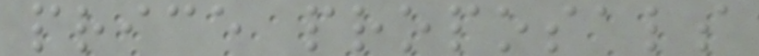price proposals
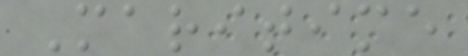Maritime
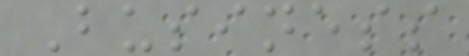Business
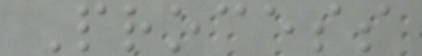Process
